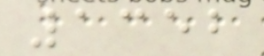1352
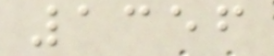1356
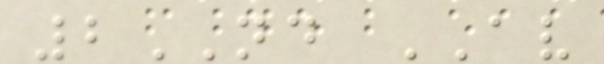2ND AV
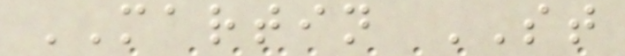MARTIN ST
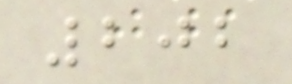202
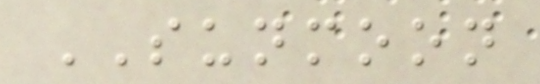SUNMOON
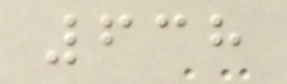638
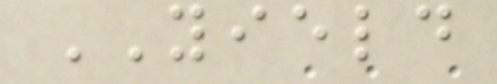YIELD
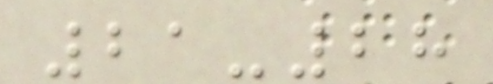21-28
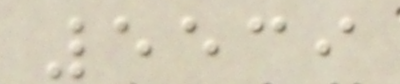5539
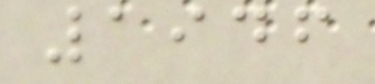1946
